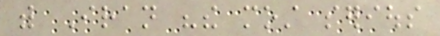with Iran "the most serious
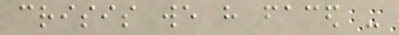crisis we have faced -
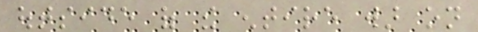outside of the entire war on
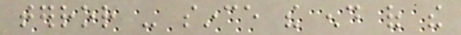terror - since the end of the
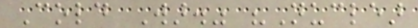Cold War." "Nuclear
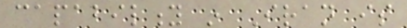capability in Iran is
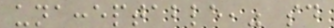unacceptable," said
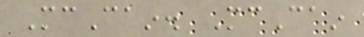McCain. McCain
